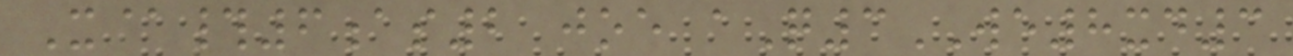X@#6as2 joe aQ3WE8xd3
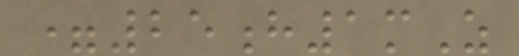=25h1mZ
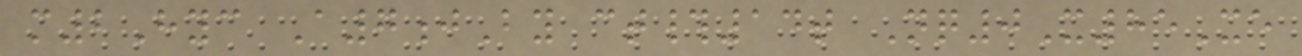m2Hyc A7jBy ct#14t Nq0X85Xe
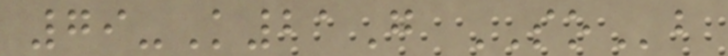79-K21G SOb
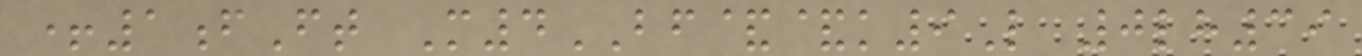+1fFt M4BF&&k9L 0lh39
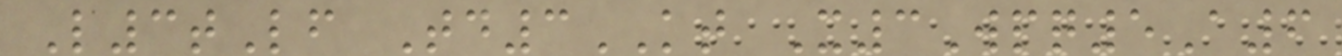L3tLf Td3KT X3Wpq5A6
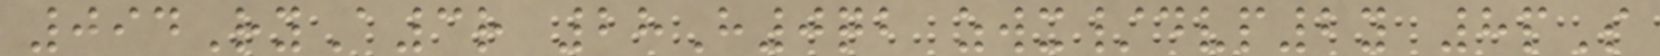094RyA3r 28H0qb zwx/dvp2y 8pS
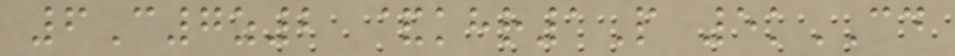6C7z2 &khr1P 5kCD
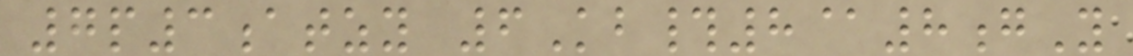7p3atzy 6Kb#8@8gY
